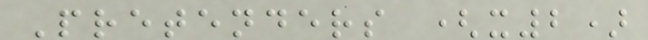Pretenders (x2)
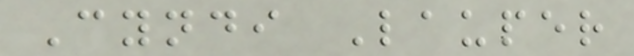Cyndi Lauper
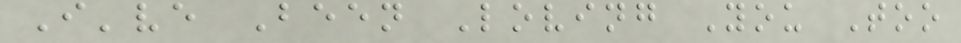I've Been Loving You Too
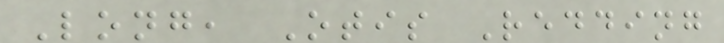Long, Otis Redding
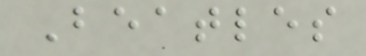Beatles
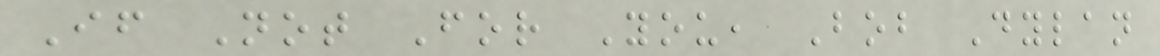If Not For You, Bob Dylan
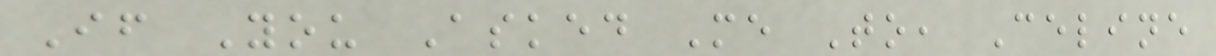If You Asked Me To, Celine
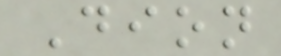Dion
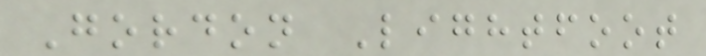Gordon Lightfoot
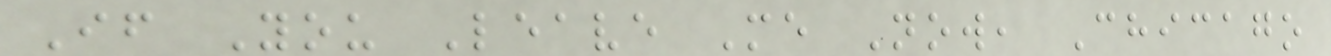If You Leave Me Now, Chicago
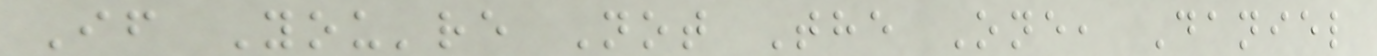If You're Not The One, Daniel
